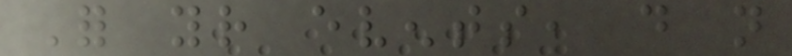For your events, do not
